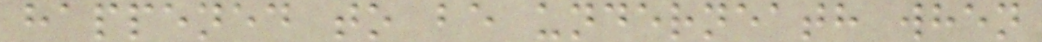happened to be underneath when
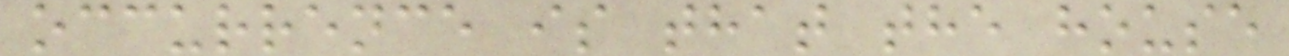occurrence is that the house
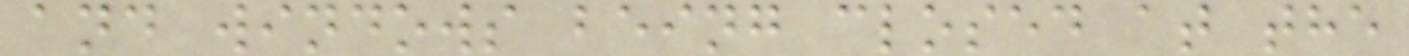and windows being closed at the
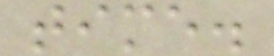time.
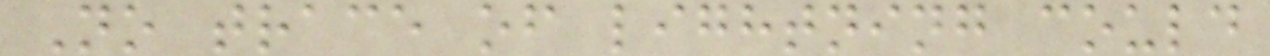No trace of lightning could
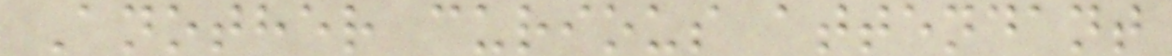Another curious attendant
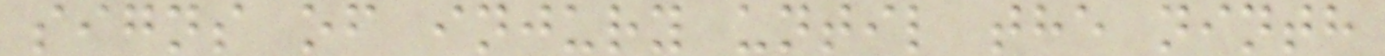signs of injury until the ninth
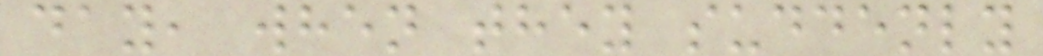day, when they suddenly
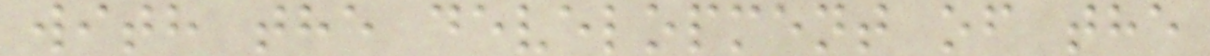with the development of the
